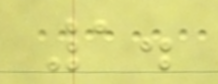1.
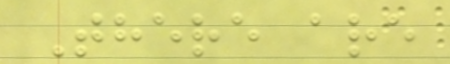There are
